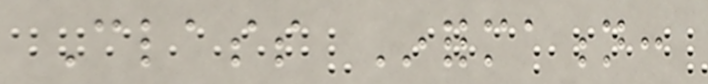Class Information:
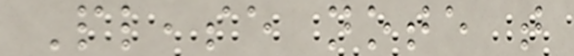Please note that
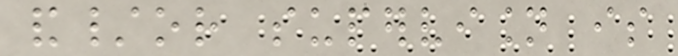and/or supervision is
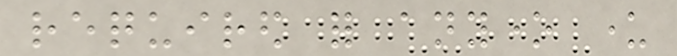required for anyone under
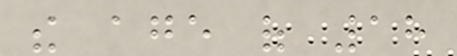the age of 18
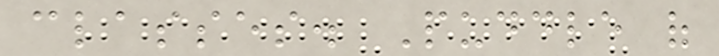classes. Puddle of
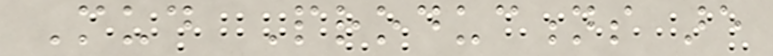Mud Productions are
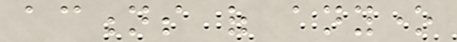actions of anyone
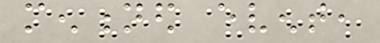mentioned event,
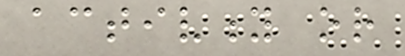activity or
